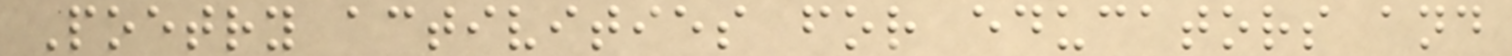Poetry activities for educators and
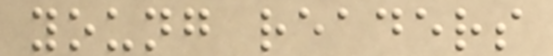young readers
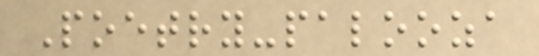Poetry-palooza
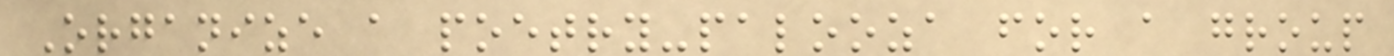Organize a poetry-palooza for a group
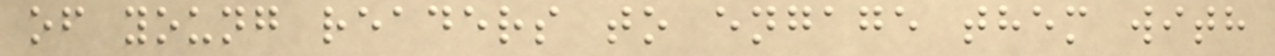of young readers to engage them with
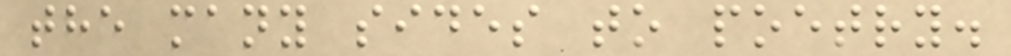the many sides to poetry.
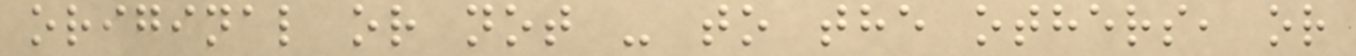original or not - to the others, or
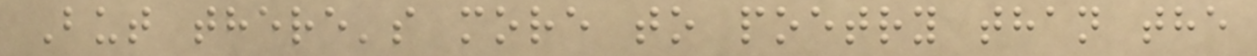But there's more to poetry than the
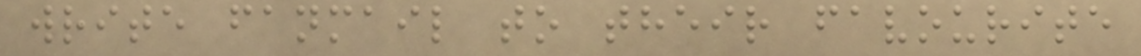write fanmail to their favourite
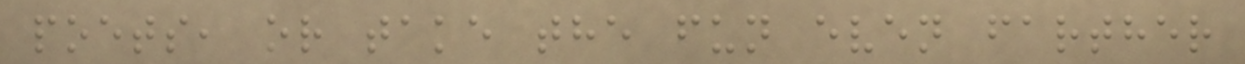poets, or take the fun even farther
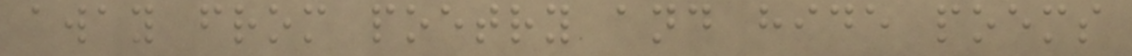away from poetry and hide poems
